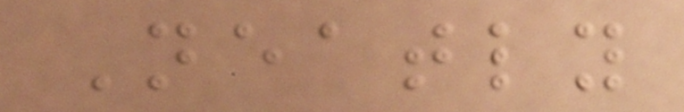Neatly
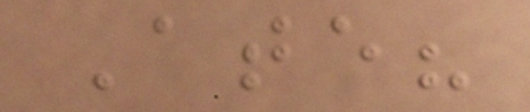Ate?
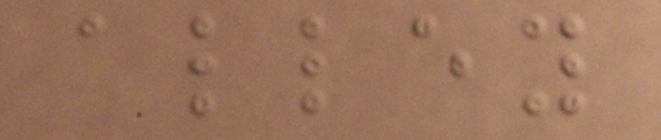alley
